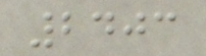2403
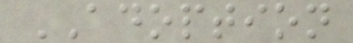ADOPTION
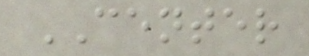CENTER
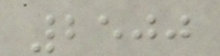2500
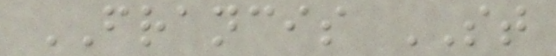FRANCIS ST
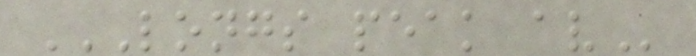LONGS PEAK AV
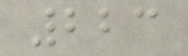223
